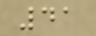41
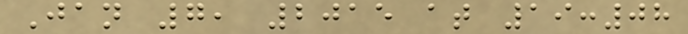Jan 7, 2015 at 19:08
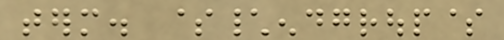term. $\endgroup$
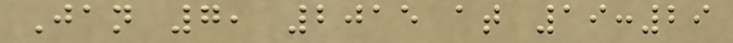Jan 7, 2015 at 19:29
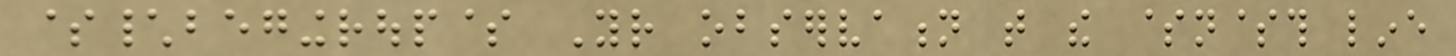$\begingroup$ Your observation that the $n$th line
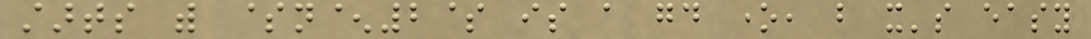starts with $n^2$ is a good one, but it's easy
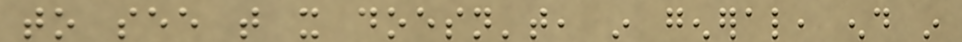to see that it doesn't, in general, end in
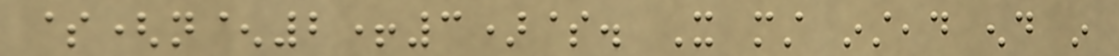$(n^2+3)$. It must instead end in
